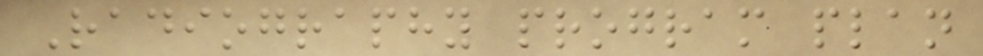Radiography program plan
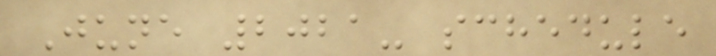June 2021- schedule
